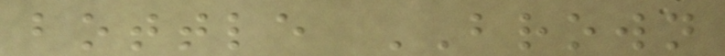bottle BROWN
